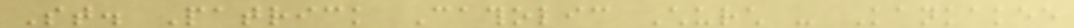St. Patrick Catholic Church - Kankakee
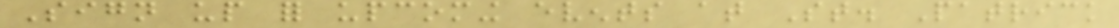Sign up for upcoming events at St. Patrick
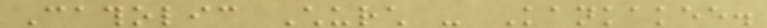Catholic Church - Kankakee.
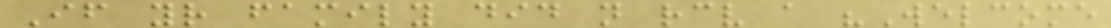If your family did not receive a "Welcome
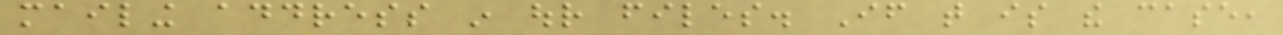mailing address in our files. If that is the case,
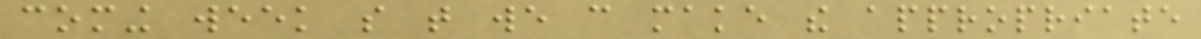coming week so that we can make the appropriate
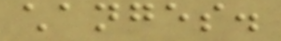changes.
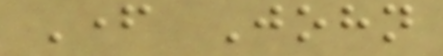Father John
